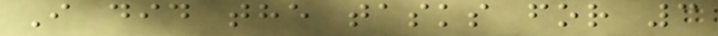I did the tasks for 3
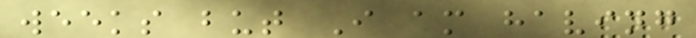weeks but I am having
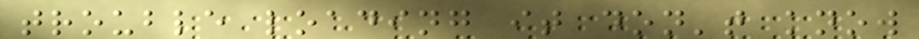trouble loading it don't know
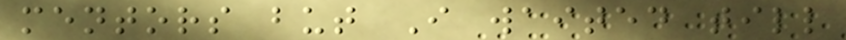mentors but I waited till
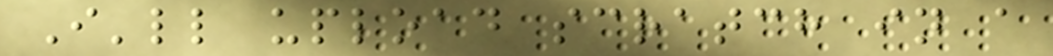I'll upload scratch in a
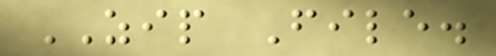ZIP File.
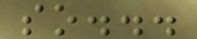so...
